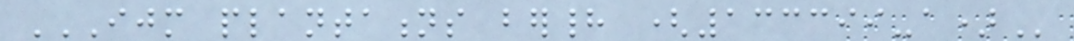IJM PLANTATIONS BERHAD (133399-A)
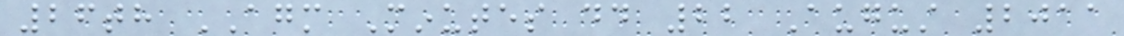26th AGM Minutes dd 22 August 2011
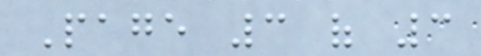Page 3 of 3
